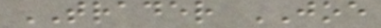TRADER JOE
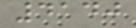4140
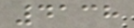4138
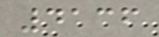4136
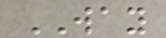WAY
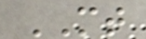MT
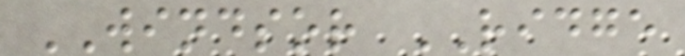WINDSOR RIDGE
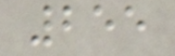255
